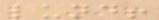lund!
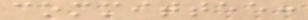committee:
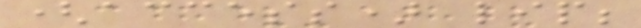(access) lip;
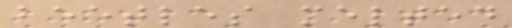beetles melted
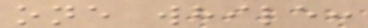one while:
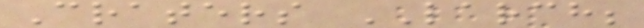Craters LARCH;
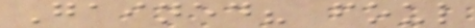Gained? foul
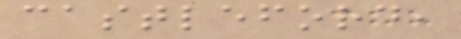castleford,
